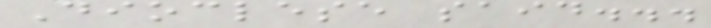Dioclese said...
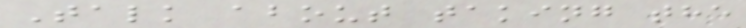Talk about taking the
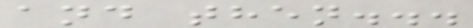and then...
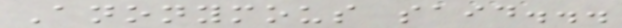Anonymous said...
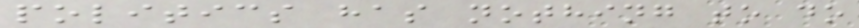politics has nothing to do
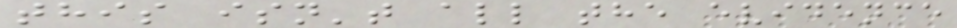this isn't all the evidence
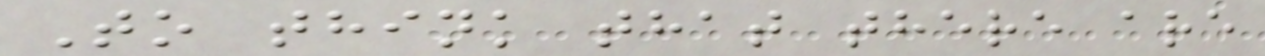To think that there are
